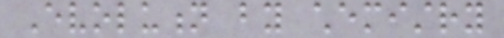Evolution by chemistry
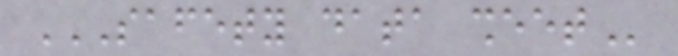SAFETY DATA SHEET
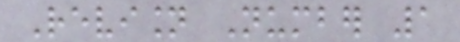Revision Number 1
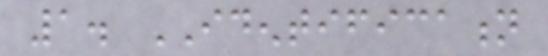1. IDENTIFICATION
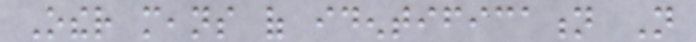Other means of identification Not
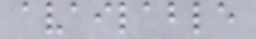available
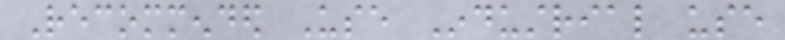Recommended Use Industrial use
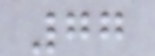77
